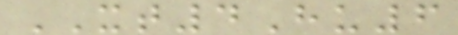XT4Hu6
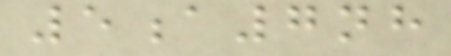5a7nh
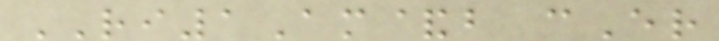RI1Am&b cEr
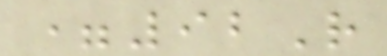=92R
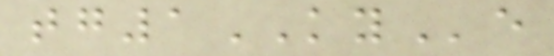tg1KYe
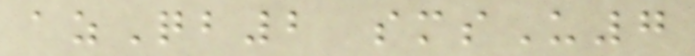azQb2 smsU7
